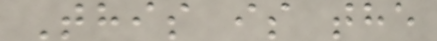This is the
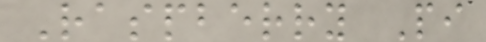Raspberry Pi
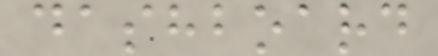dashboard
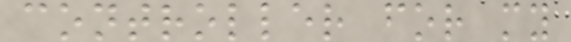controller for my
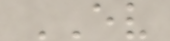EV
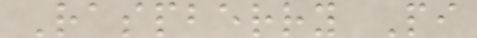Raspberry Pi
